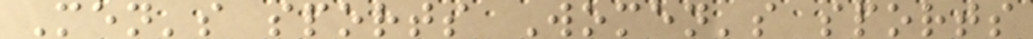Men's sports Women's sports
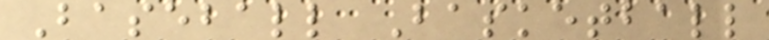Baseball Basketball
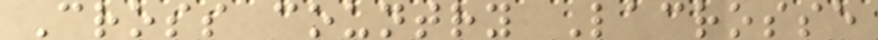Cross country Lacrosse
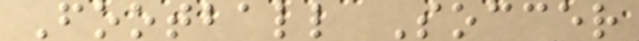Football Soccer
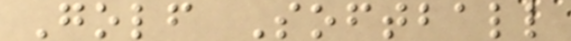Golf Softball
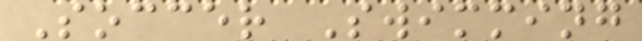Soccer Swimming
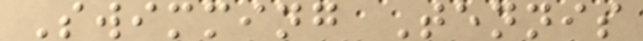Swimming Tennis
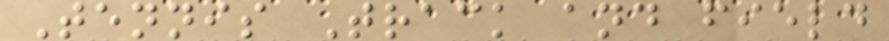Tennis Track and field
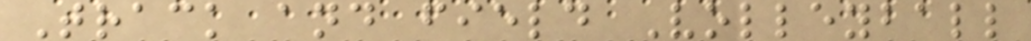Track and field Volleyball
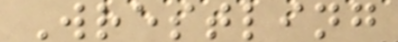Wrestling
